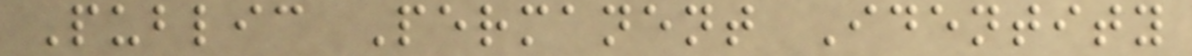Public Permanent Identity
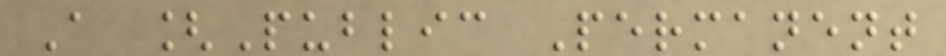A [Public Permanent
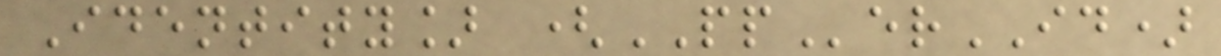Identity] (PPerID)
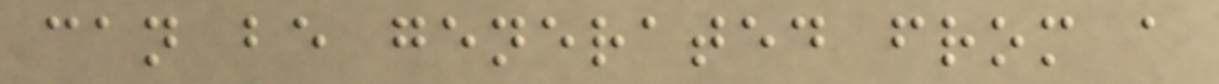can be generated from a
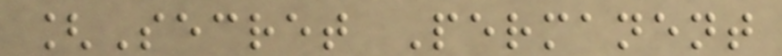[Secret Permanent
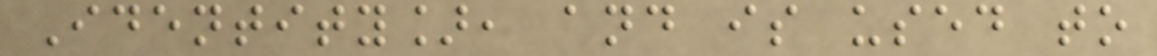Identity], and is used to
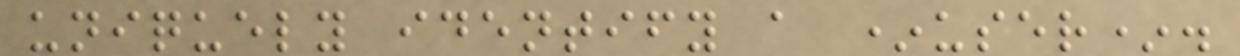uniquely identify a *user*.
